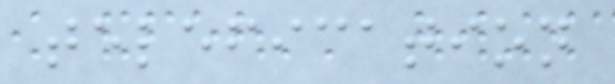telefication
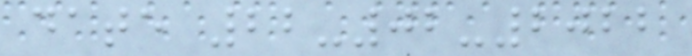date 22-02-2022
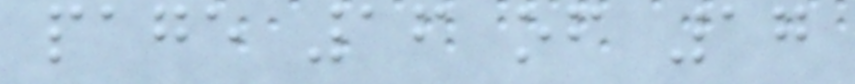page 16 of 17
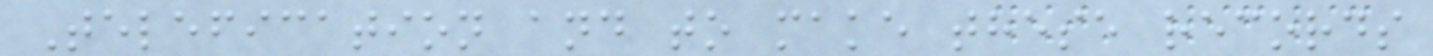Telefication and to make these records
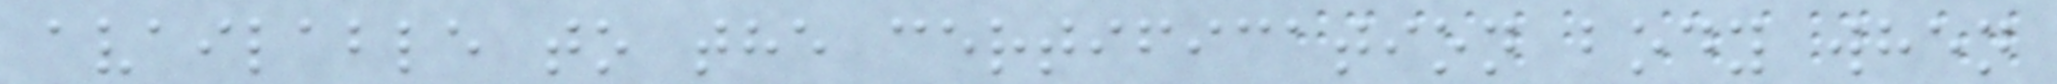available to the certification body when
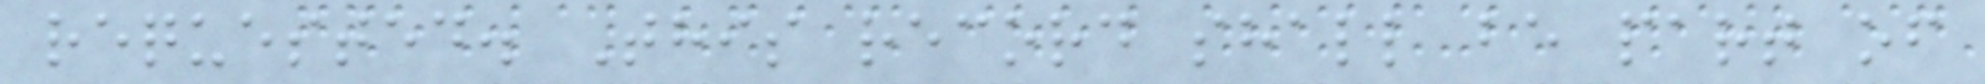requested. This record shall be part of
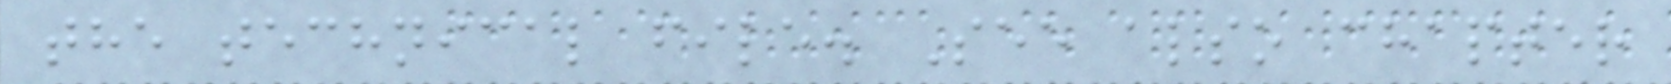the technical file. See also chapter
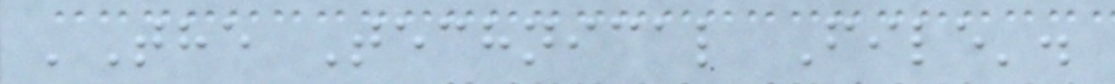'The Technical File'.
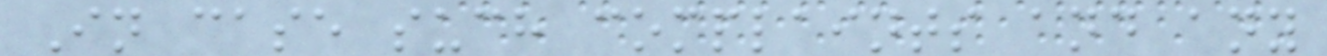In case such complaints and any
